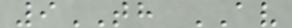9TH AV
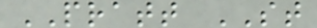PRATT ST
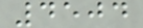4504
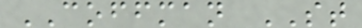COFFMAN ST
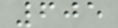605
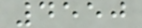4550
